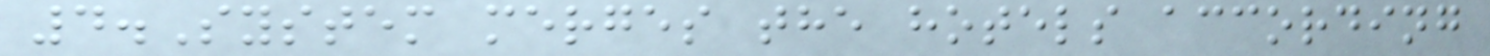4.System merges the hotels according
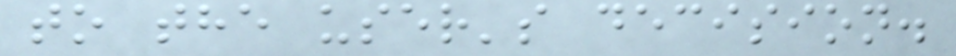to the user's decision.
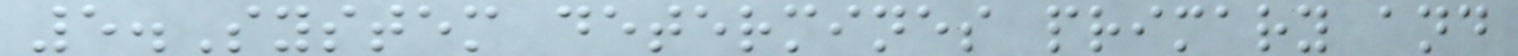5.System determines primary and
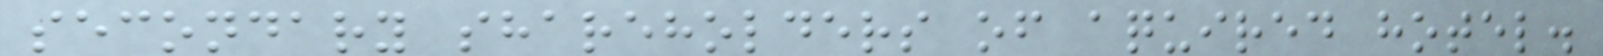secondary shareholders of aquired hotel.
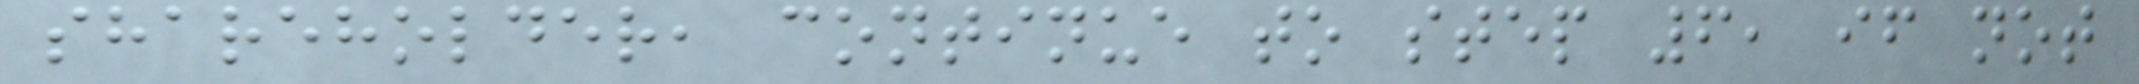shareholder, continue to step 6, if not
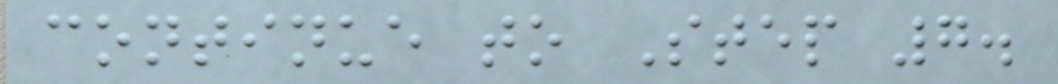continue to Step 7.
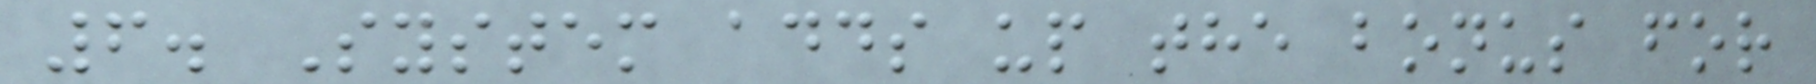6. System adds up the bonus for
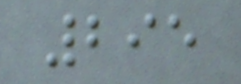295
